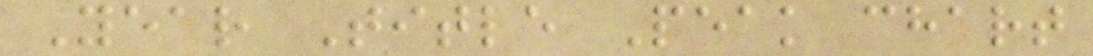Year Title Peak chart
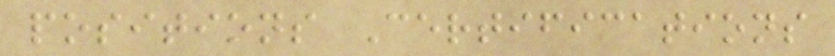positions Certifications
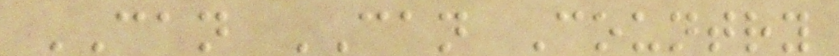CAN CAN Country
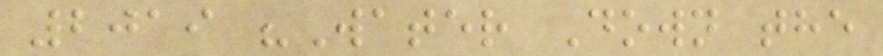2019 "Water Down the
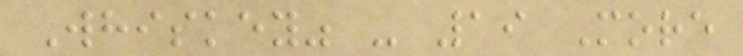Whiskey" - 19 More
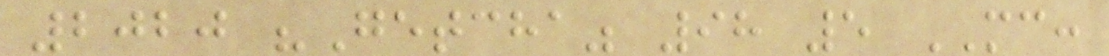2020 "Getcha" 98 5 MC:
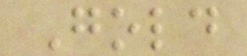Gold
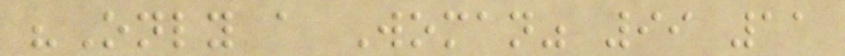"Only a Woman" 99 11
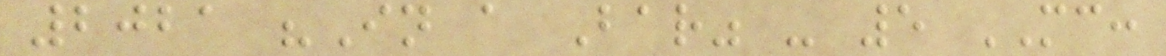2021 "In a Bar" - 5 MC:
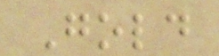Gold
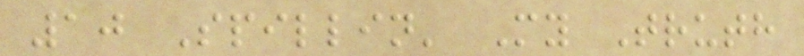10 Spillin' My Truth
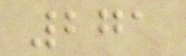271
